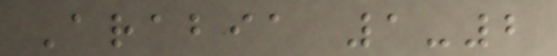Arabia 1-2
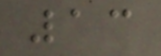13
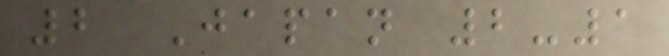2 Japan 2-1
